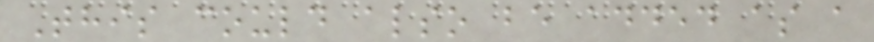This could also be added as a
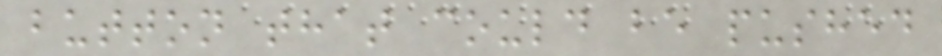button that could be pushed
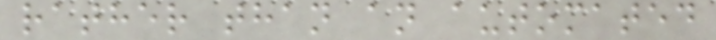rather than an automated
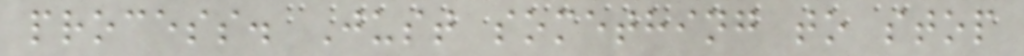process. Just something to stop
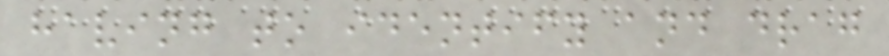having to identify and drag
